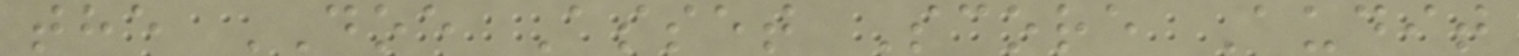the DOE Asset Score Audit
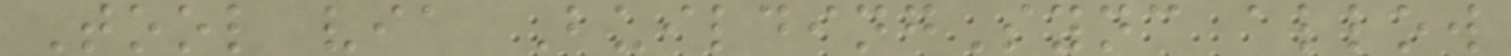Tool via BuildingSync allow
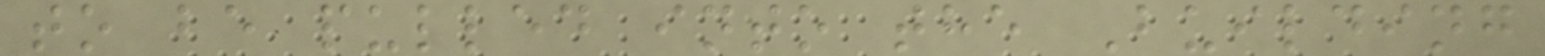to be pulled into the Building
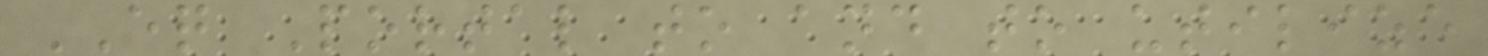EQ Portal to and to utilize
